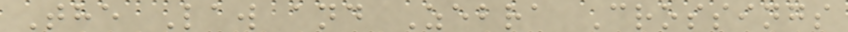The Law and Zebra Crossings
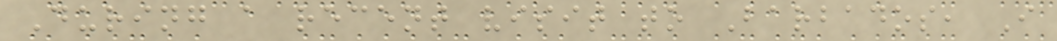During a recent visit to Barbados, I
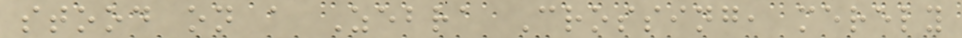stood on a Zebra Crossing, merely
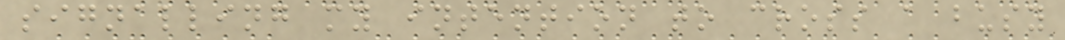signalling my intention to cross a busy
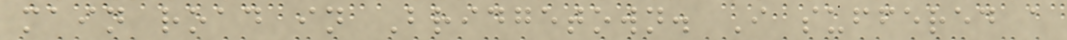main road in Bridgetown. I suffered a
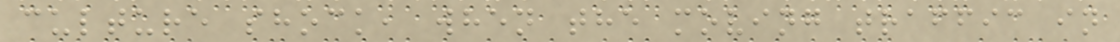culture shock, when the moving traffic in
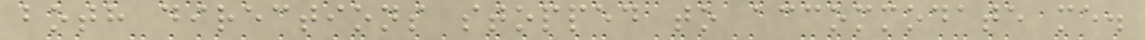both directions stopped to accommodate me.
